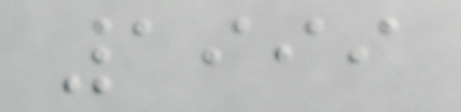1999
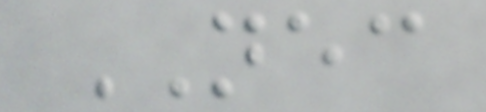NEC
